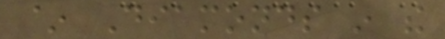~ Diamonds in the
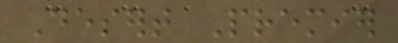Desert Premier
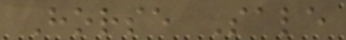Horse Sale
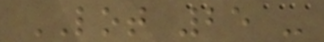LOT 25 -
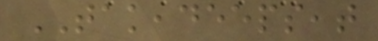TAKEADEEPSEAT
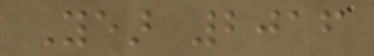Year 2016
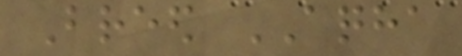Breed AQHA
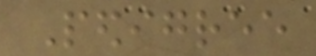Pedigree
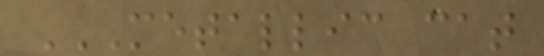METALLIC CAT
